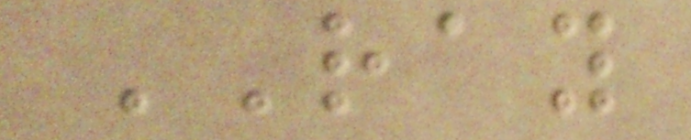RAY
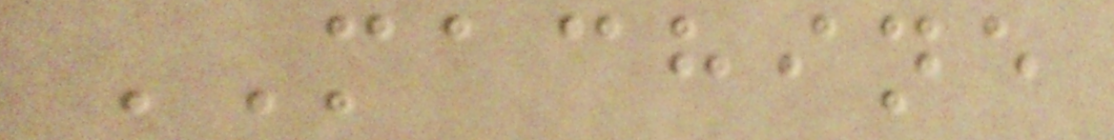MACHINE
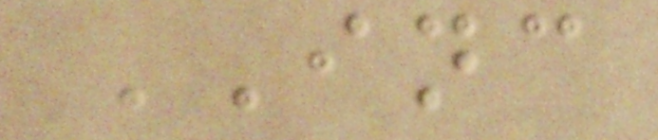INC
